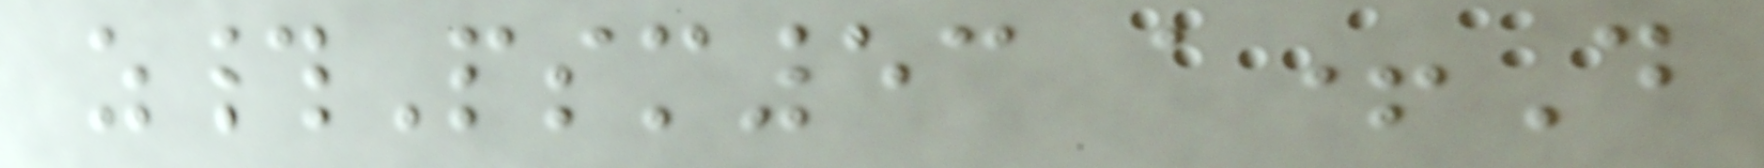z#Psm53 a+D
